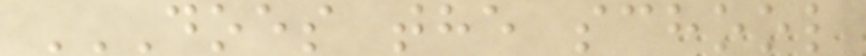DOES THE SCHOOL
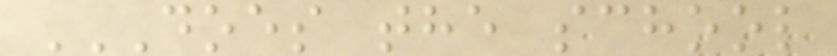DOES THE SCHOOL
